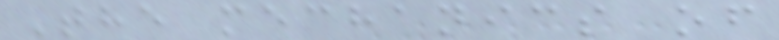The mechanics of
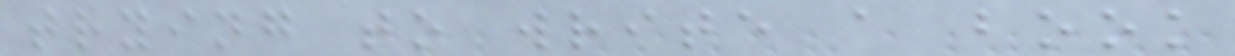trying to write a book
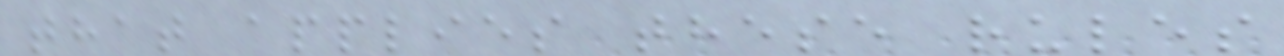that applies these rules
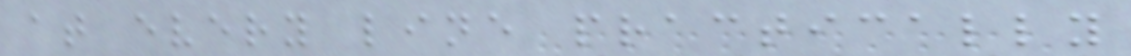at every line practically
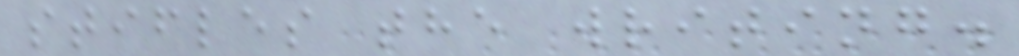stifles the writing.
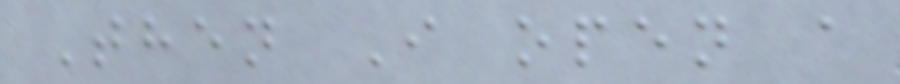Then I open a
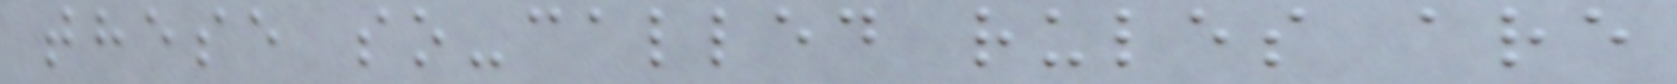these so-called rules are
